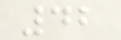42
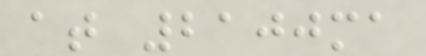at 2100ma
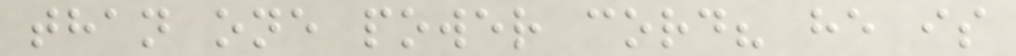than one power cord? he is
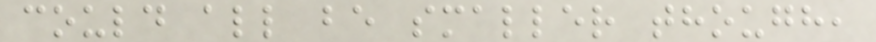could all be smaller though,
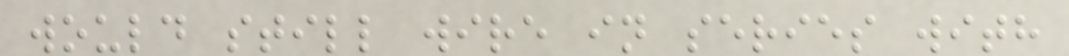would still wire in series with
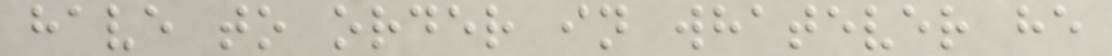have to order in whatever he
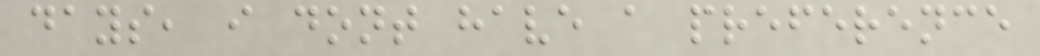days, i dont have a preference
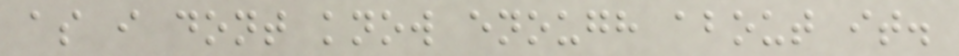as i dont know enough about it.
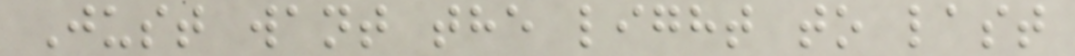Just want the light to last
